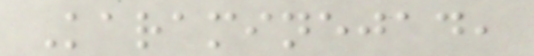Karaminejad,
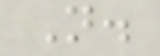N.
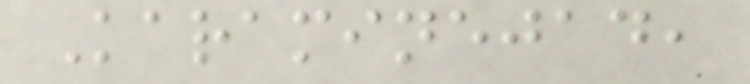Karaminejad,
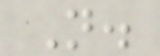N.
